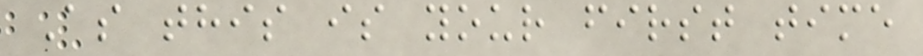As this is your first time
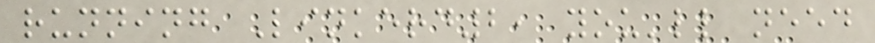running Linkerd2, you'll need
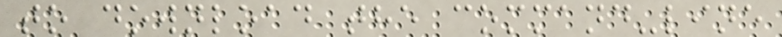to download the command-line
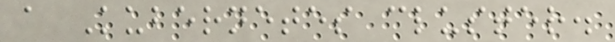a Kubernetes cluster.
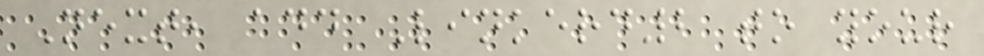Next, add Linkerd2 to your
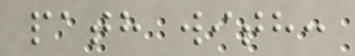path with:
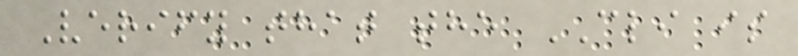Verify that the CLI is
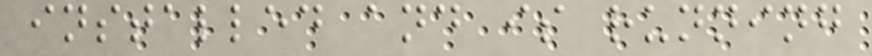installed and is running
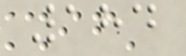184
